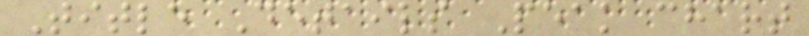Title Details Peak chart
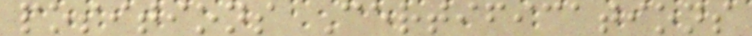positions Certifications
